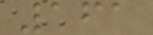161
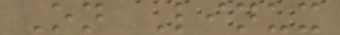On Linux
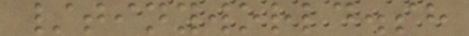/tinyworld.sh
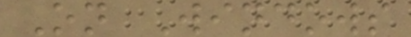On Windows
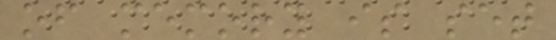of memory is set
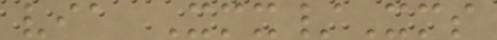via Xmx/Xms
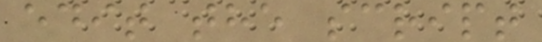edit the script
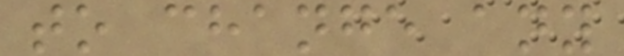to change any
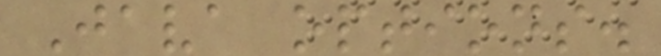Java options.
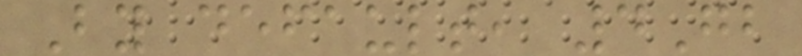By default, 4Gb
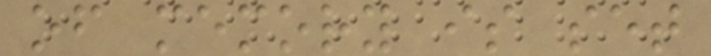of memory is set
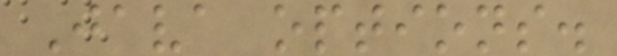Java options.
